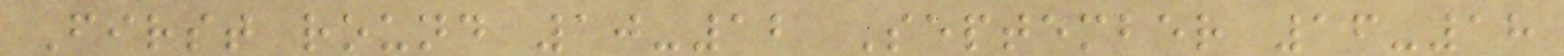First round 10-12 September 16-18
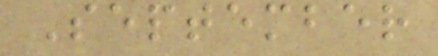September
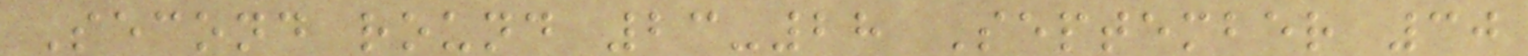Second round 23-28 September 30
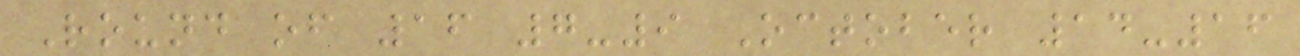Round of 16 7-9 October 14-16
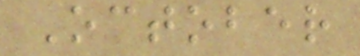October
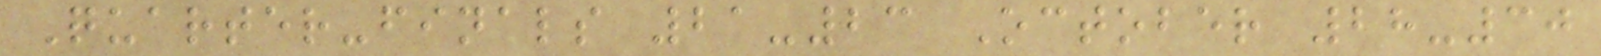Quarter-finals 21-23 October 28-30
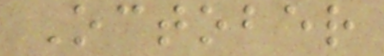October
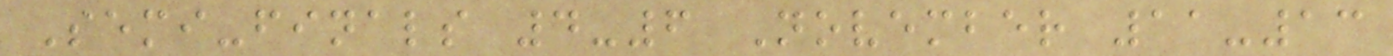Semi-finals 4-6 November 11-13
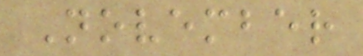November
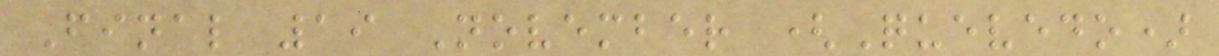Final 19 November (Quevedo)
